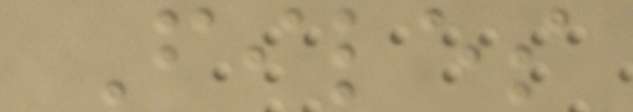Files
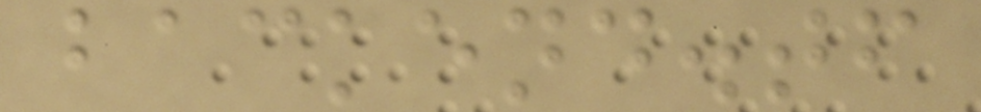backend.tf
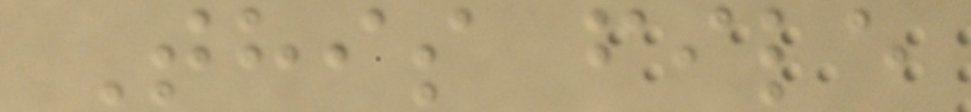This file
